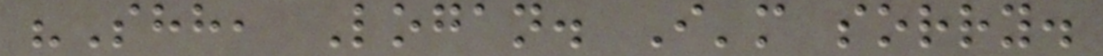"Shh, Logan. I'm sorry.
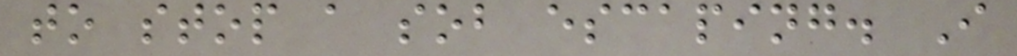to stop a sob escaping. I
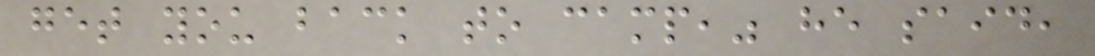get you back to camp," he said,
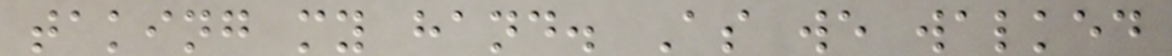taking my hand. As we walked
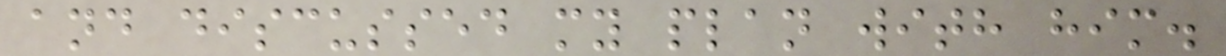and discussed my plan with him.
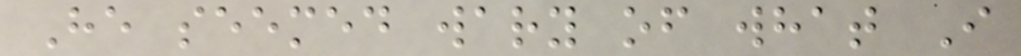He seemed wary of what I
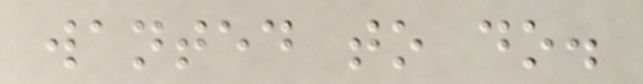wanted to do.
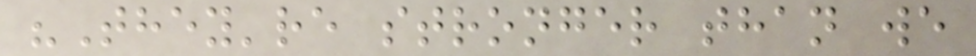"They're stronger than we
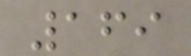169
